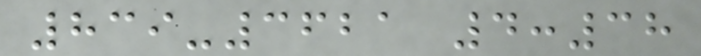839-3621 4:38
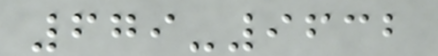679-9632
